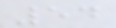54
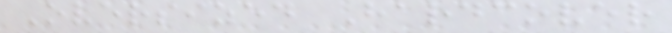Oversized Hardcover
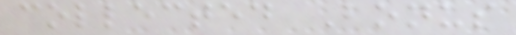collected Bonus
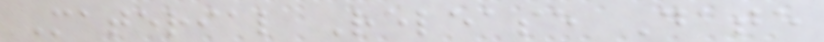Material Release Date
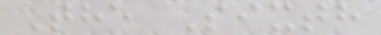The Sixth
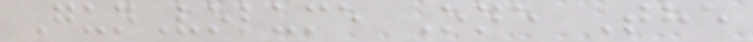GunVolume One The
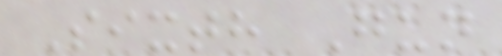Sixth Gun
